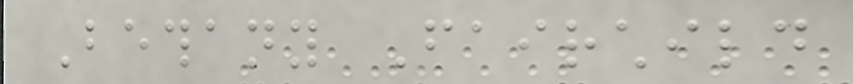Bethany Fairchild
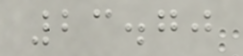23.70
